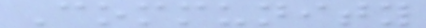Community
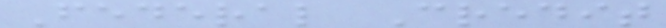Federal Credit
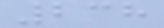238
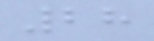28
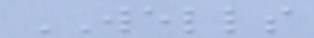WELLS
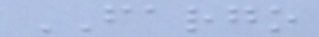FARGO
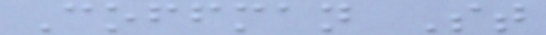Coffman St
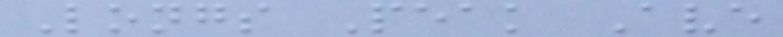Longs Peak Ave
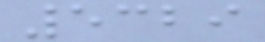5329
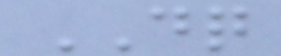DQ
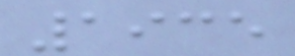1935
